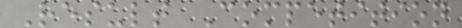Result Competition
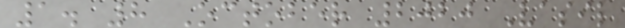1. 8 October 2020 Vasil
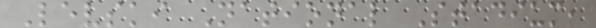Levski National Stadium,
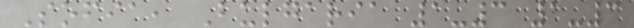Sofia, Bulgaria 1-3 1-3
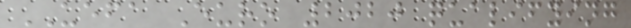UEFA Euro 2020 qualifying
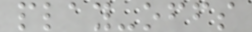play-offs
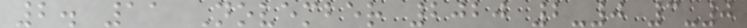2. 11 November 2020 2-0 3-0
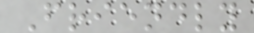Friendly
